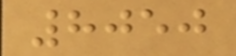8050
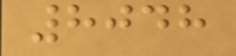8048
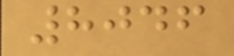8046
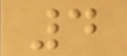4
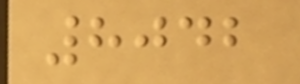8042
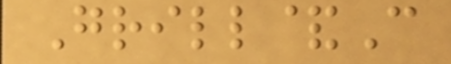Grill&C
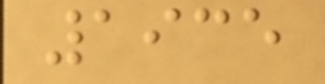1935
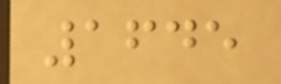1645
